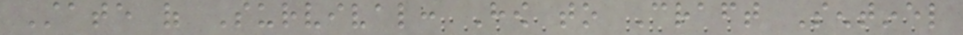State of Survival: How to Craft Sentinel
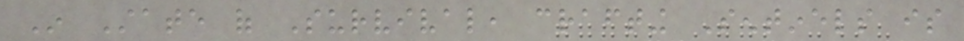In State of Survival, crafting Sentinels is
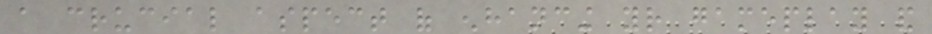a crucial aspect of enhancing your gameplay and
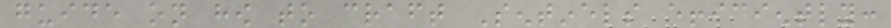guide on how to craft Sentinels efficiently:
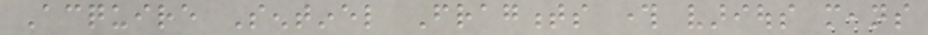Acquire Sentinel Fragments through various means
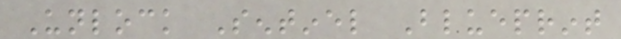Unlock Sentinel Blueprint
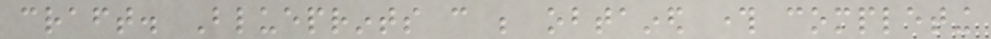craft. Blueprints can be obtained through completing
